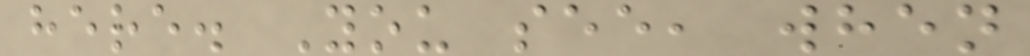here. You see, when
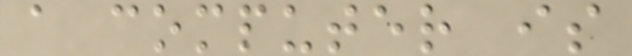a computer is
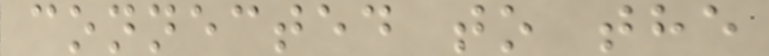connected to the
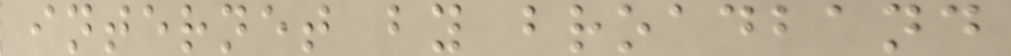internet by broadband
